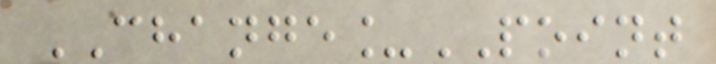CHANGE_POINT
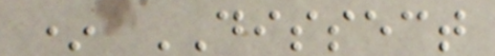* DISSECT
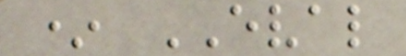* EVAL
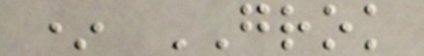* GROK
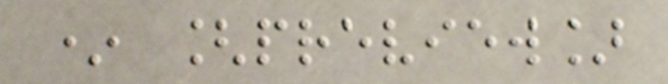* [preview]
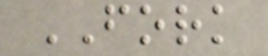FORK
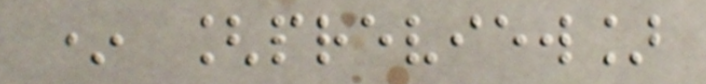* [preview]
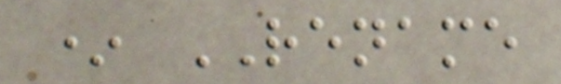* RENAME
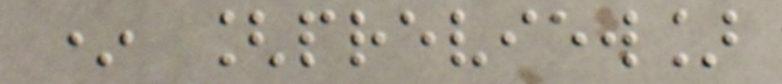* [preview]
